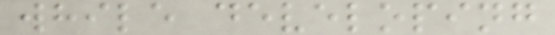while developing
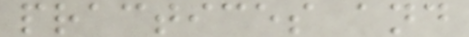practices and
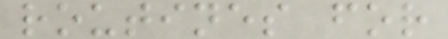routines for
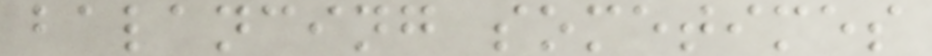balancing sometimes
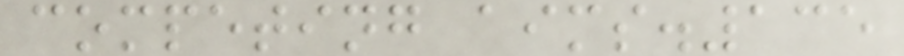competing aims.135
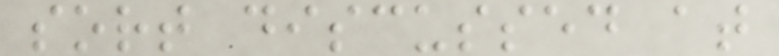sort discussed at
